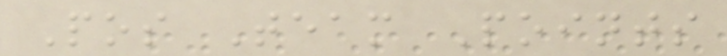Pos Team Points
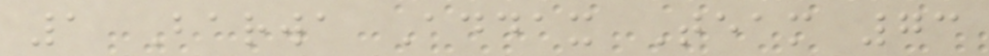1 Barwa Addax Team 73
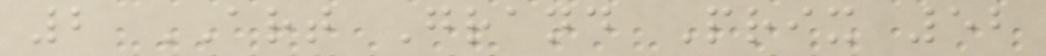2 ART Grand Prix 52
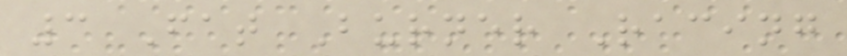3 Fat Burner Racing
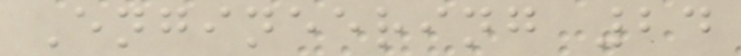Engineering 24
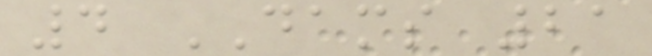4 DAMS 21
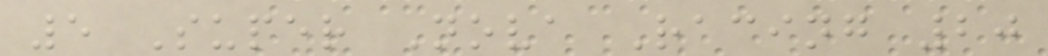5 Super Nova Racing 20
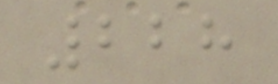228
